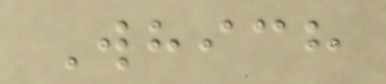Which
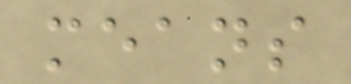means
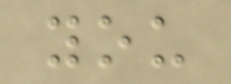you
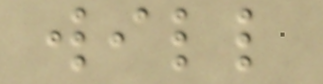will
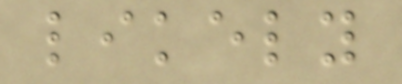likely
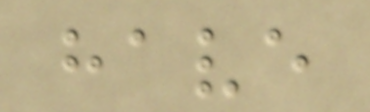have
